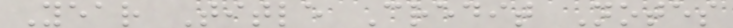Year Title Credit Notes
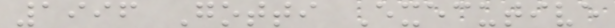1996 Gotti Executive
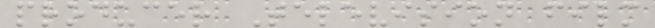producer Television film
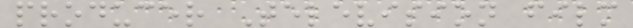producer Television film
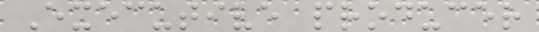Executive producer
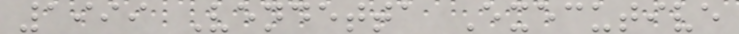1999 Vendetta Executive
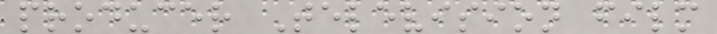producer Television film
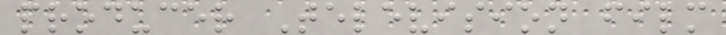producer Television film
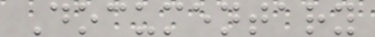Documentary
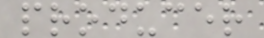producer
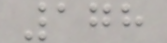178
